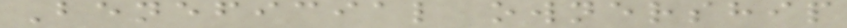Beneficial ownership
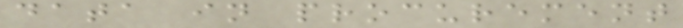data in procurement
